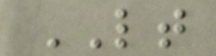LT
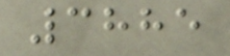3885
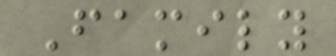Family
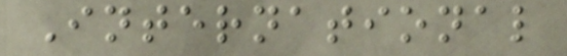International
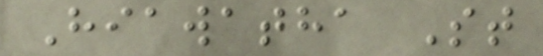Hiawatha St
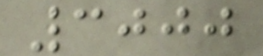3000
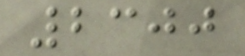2300
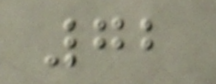72
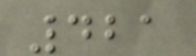421
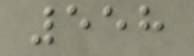558
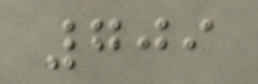709
